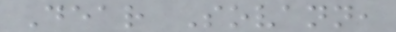Dear Sovann,
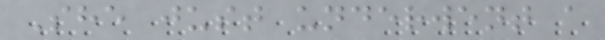She just underwent a
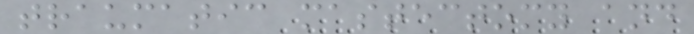traumatic mastectomy and
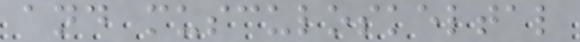and musculoskeltal
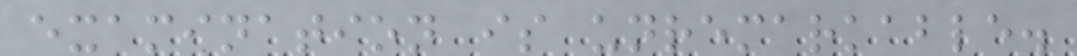examination is unremarkable.
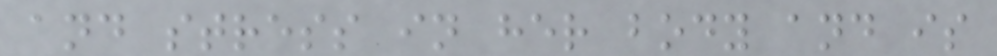and stress in her body and is
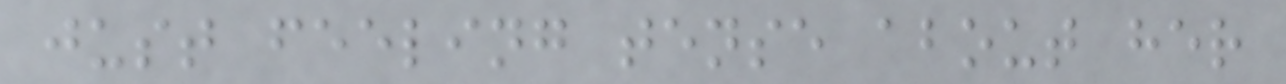just feeling tense about her
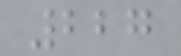227
